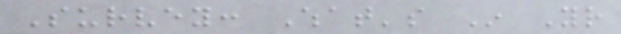Survey: What's In Your
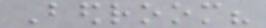Bedroom?
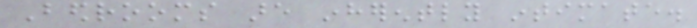Bedrooms are inherently intimate.
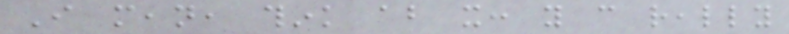I mean, think about it: you can really
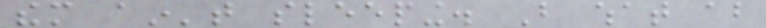them ain't sleeping. But what about
